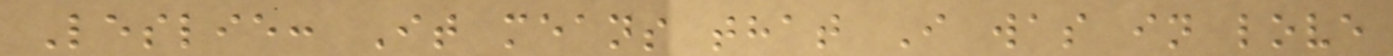Leslie: It means that I was in love
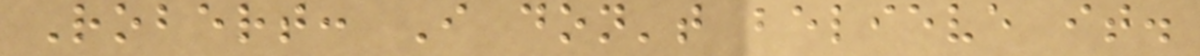Robert: I don't believe it.
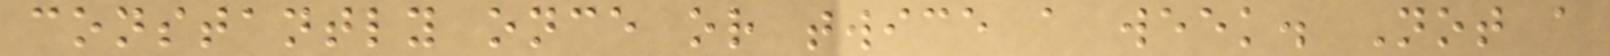constantly once or twice a week. Not a
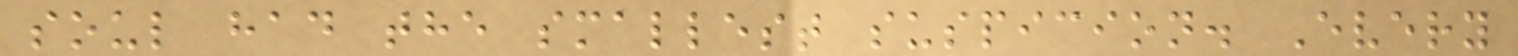soul had the smallest suspicion. Every
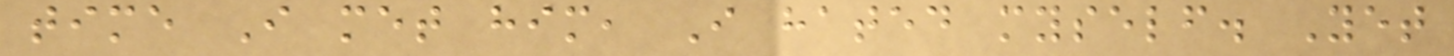time I met him, I hated myself. Yet
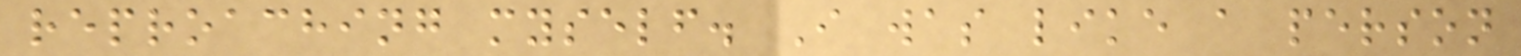reproaching myself. I was like a person
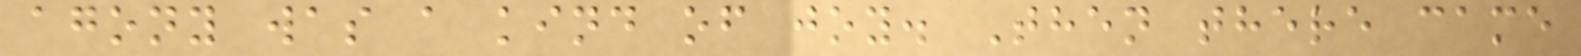agony was a kind of joy. Then there came
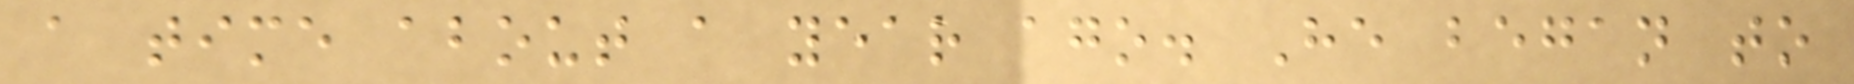a time about a year ago. He began to
